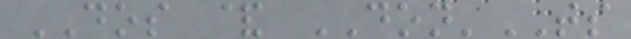DOS & DON'TS
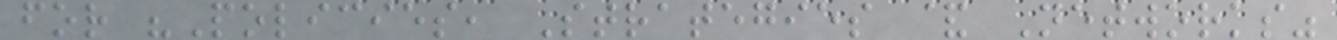for "Policies, Strategies & Networks"
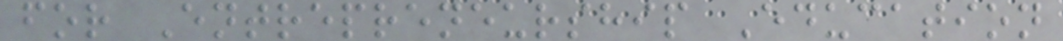for Entrepreneurship Education
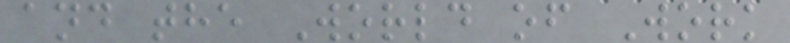and the World of Work
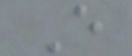E
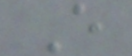E
